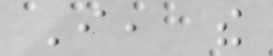I, the
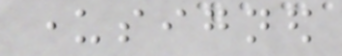undersigned
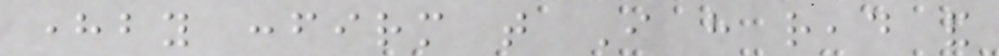hereby confirm that I have read and
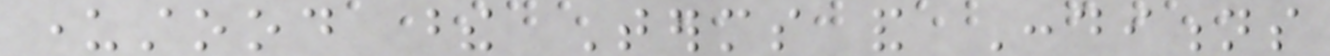understood these Terms and Conditions
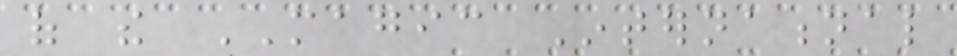of the MAGIC International
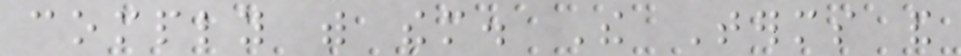comply with them. The Terms and
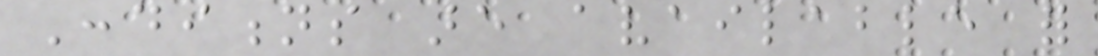Conditions are available for
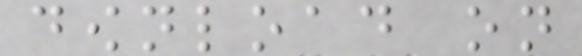download on
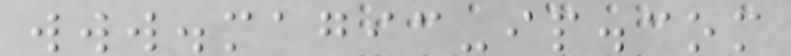www.magic-ip.com
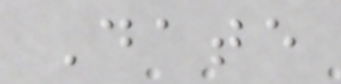Date
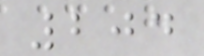204
